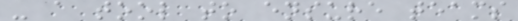- a tool to ensure teams
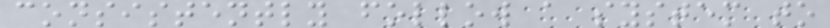consistently follow a system to
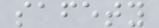safety
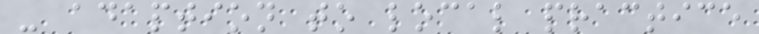- adaption to local practice
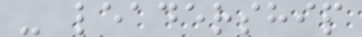- leadership
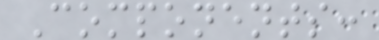Components:
